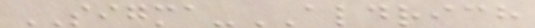SIGMA-ALDRICH
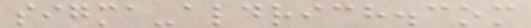sigma-aldrich.com
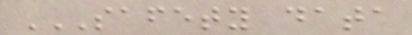SAFETY DATA
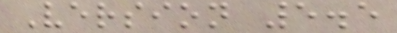Version 5.5
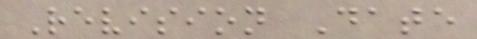Revision Date
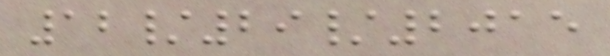12/29/2015
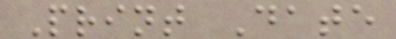Print Date
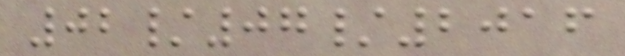02/07/2016
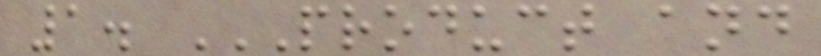1. PRODUCT AND
